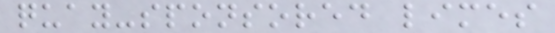quay-sponsored limes
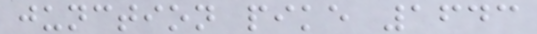junction pike 1643
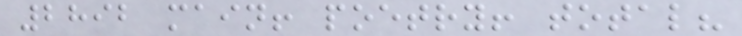2892 main! poetry! total?
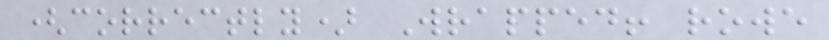(correctly) Wrapped! rowe
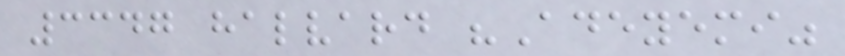3347 halvard "Adeyemi"
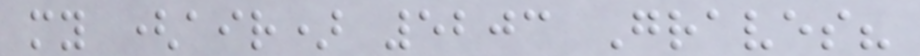my (air) 5203 Graves?
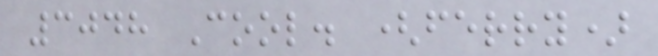3048 Cool. (ferry)
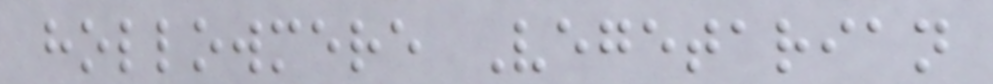hollowmere Vegetarian
